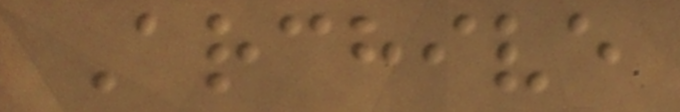Archive
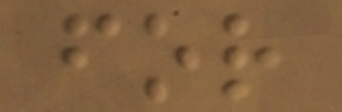for
